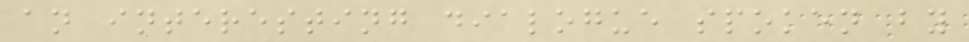an interesting dialogue spoken by
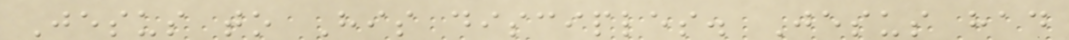Jesus to His disciples. Jesus had
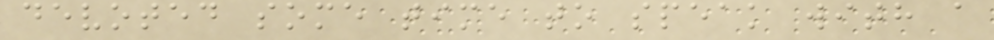devoted some time to speak with a
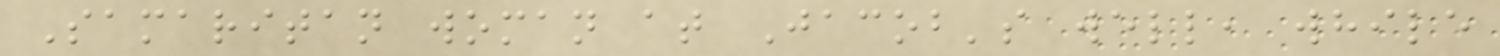Samaritan woman at Jacob's well, while
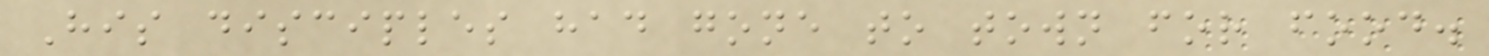His disciples had gone to town for food.
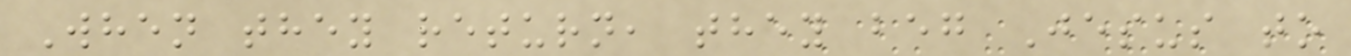When they return, they beg Jesus to
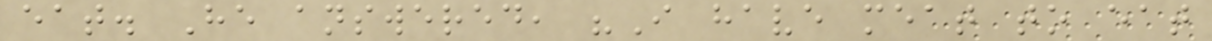eat. He answered, "I have meat to eat
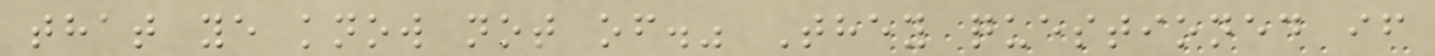that ye know not of." They questioned if
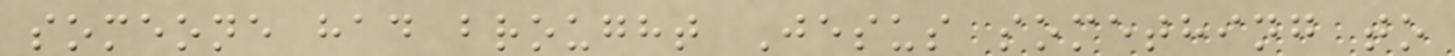someone had brought Jesus something to
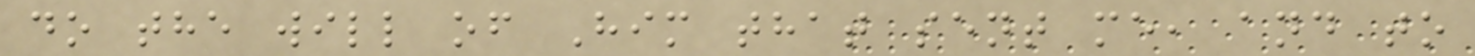do the will of Him that sent me, and to
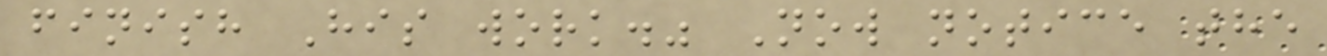finish His work." Now notice the
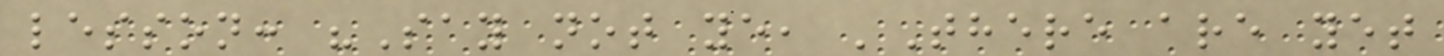lesson: "Say not ye, 'There are yet
